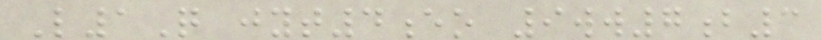L1Q jyt4eo 9ww7b3
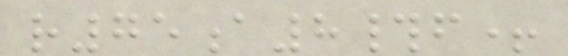r75a8#f+
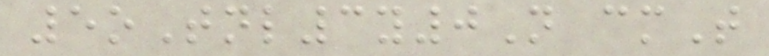5oTnl3y0N cmT
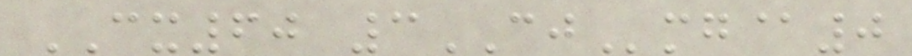CX60 3CJmg@0
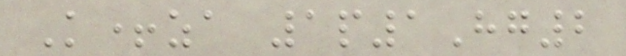K+za 1p1Hg2
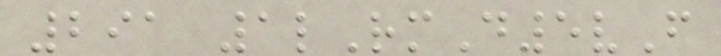291 1lRmD5vF
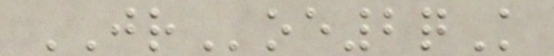JRoe2qK
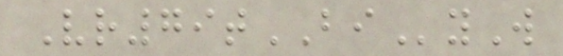Vr79tBIyW
